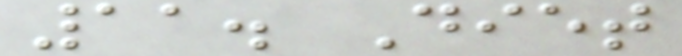11. Diet
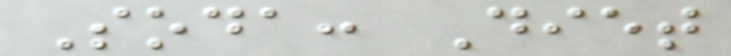Soda: Diet
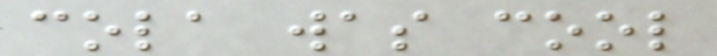cola was cool
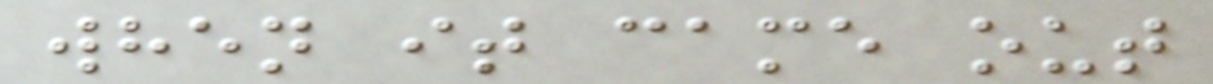when it came out
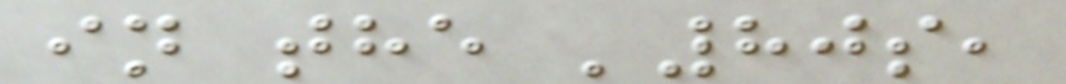in the '80s,
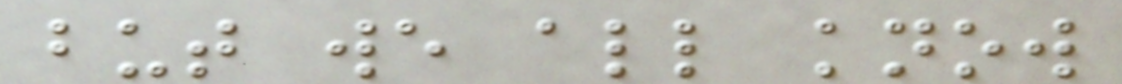but we all know
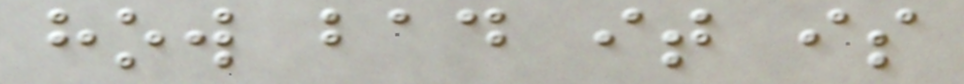how bad it is
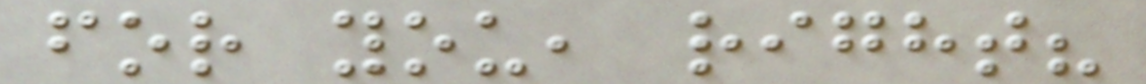for you, right?
